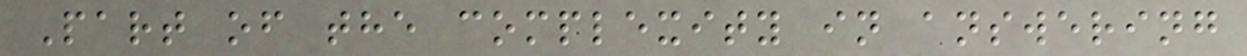Part of the complexity in answering
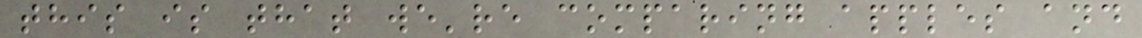this is that we're comparing apples and
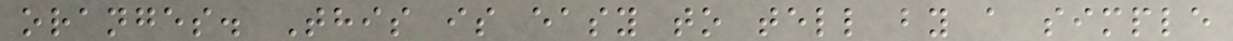oranges. This is easy to tell by a simple
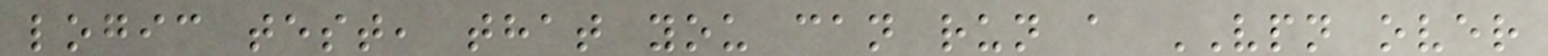logic test, that you can run a VPN over
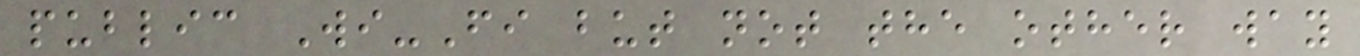public Wi-Fi but not the other way
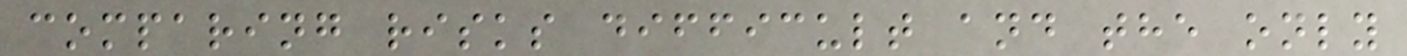comparing risks difficult and the only
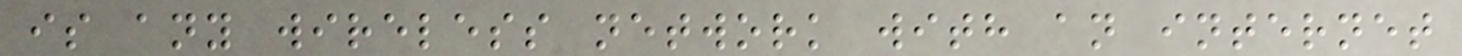is any wireless network with an internet
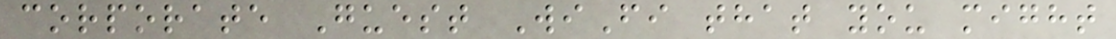corporate Guest WiFi that you might
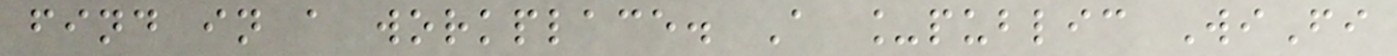find in a workplace. A _public WiFi
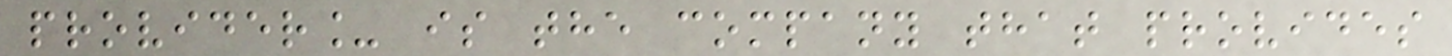provider_ is the company that provides
